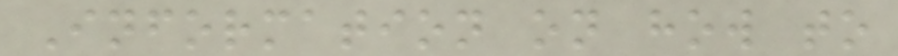Information on how to
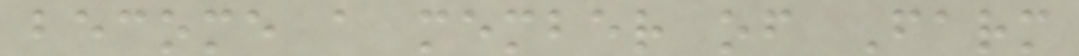become a member of Farm
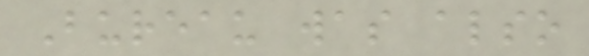Bureau was also
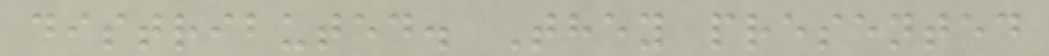distributed. They presented
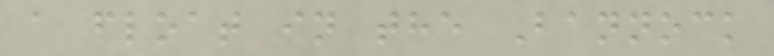a float in the Bannock
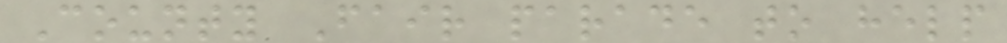County Fair parade to help
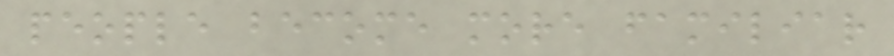people become more familiar
